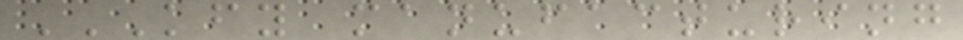KFY MANUFACTURING
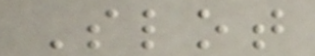Slot
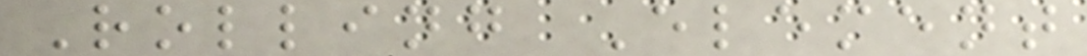Rolling Element
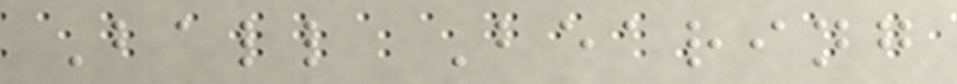Ball Bearing
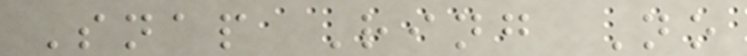Snap Ring No
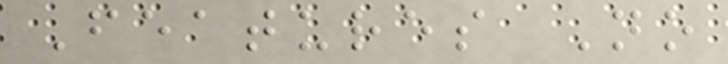Features No
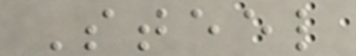Steel
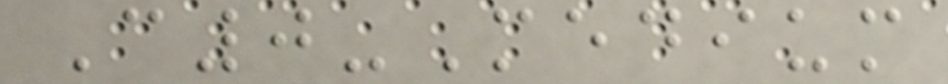C0-Medium
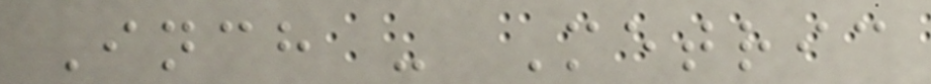Inch - Metric
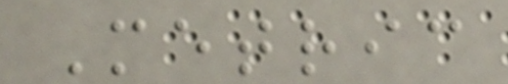Metric
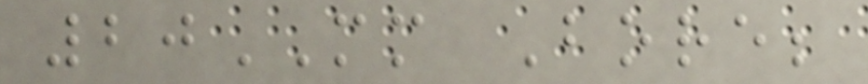20MM Bore;
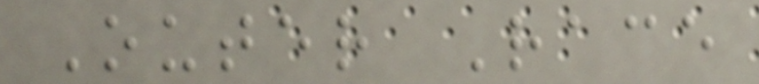Outer Race
